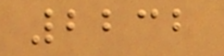2232
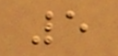5
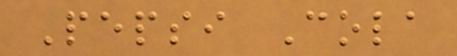Pepsi Cola
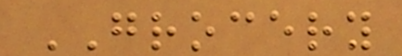GROCERY
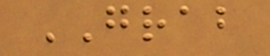GRAB
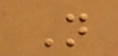N
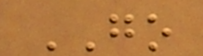GO
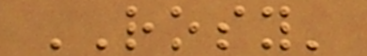ROSY'
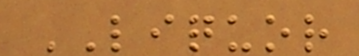LIQUOR
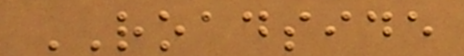ROADSIDE
